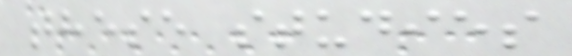these studies
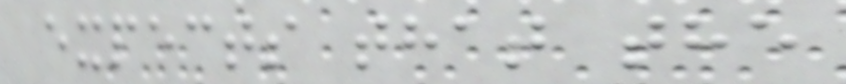expects that the
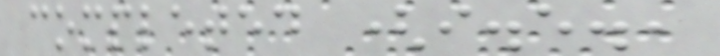completed (i.e.,
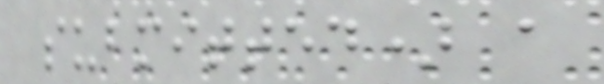submitted) a
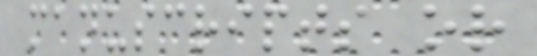manuscripts or
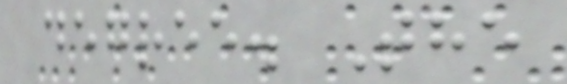degree. The
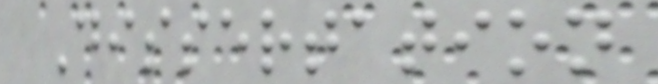Dissertation
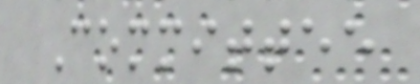Committee
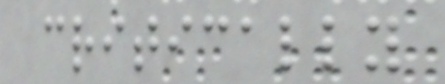critically
